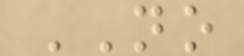NO
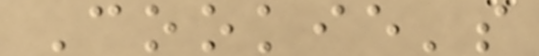Cookie's
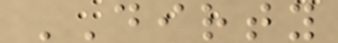DIRTY
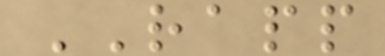RAPP
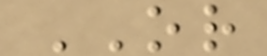OR
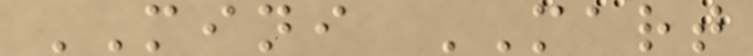MINI MART
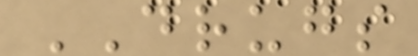DRUGS
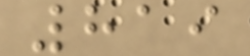819
